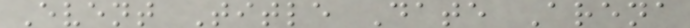Event Title Date Arena
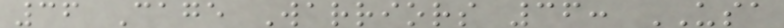36 Cage Warriors 36: USA
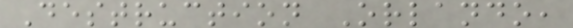Destruction Orlando,
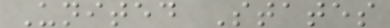United States
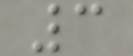3
